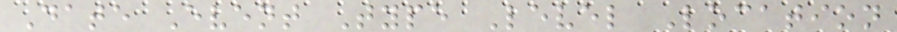Date Event Type Level Location
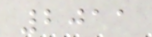2011
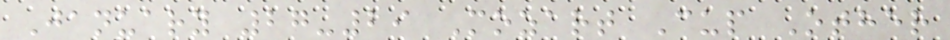January 27-29 Mozart Cup Other
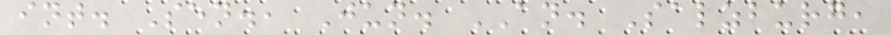int. Sen., Jun. AN. Salzburg,
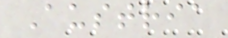Austria
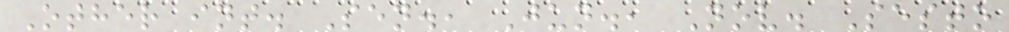Other int. Sen., Jun., Nov. Sesto
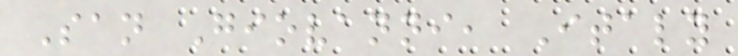San Giovanni, Italy
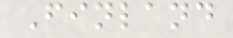Finland
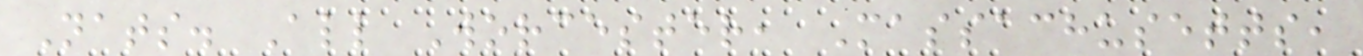Nats. All Worcester, Massachusetts,
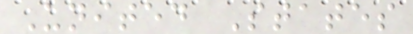United States
